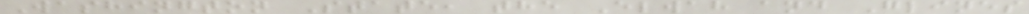Washington State, the Elwah and Glines
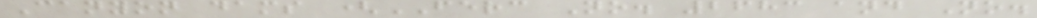Canyon dams (FERC No. 2683 and No.
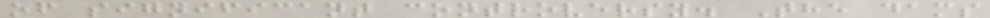of significant controversy. The dams
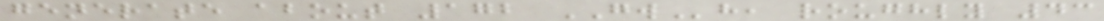generate about 172 GWh, roughly 43
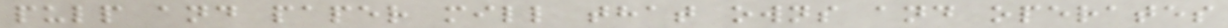pulp and paper mill that owns and operates
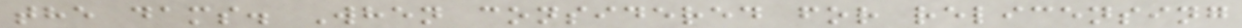the dams. When considered for relicensing
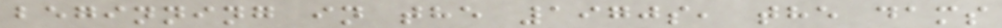beginning in the 1970s, the dams
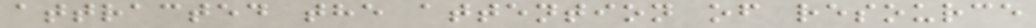attracted the attention of resource
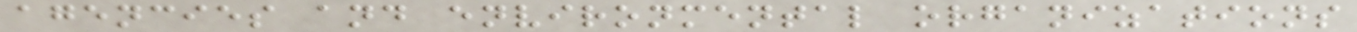agencies and environmental organizations
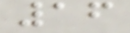16
